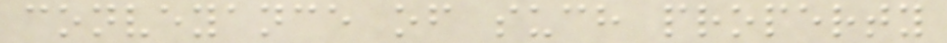conveyance of such property
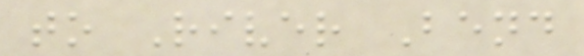to River Bend
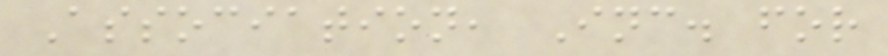Association, Inc. for
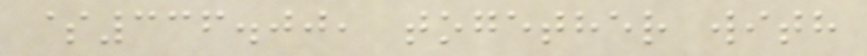$336.00, together with
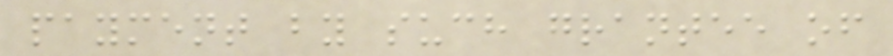payment by such grantee of
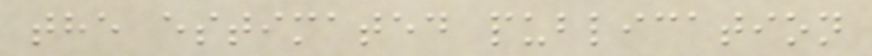the estimated publication
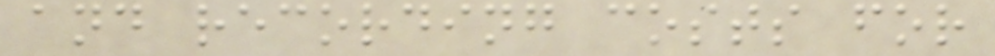and recording costs for
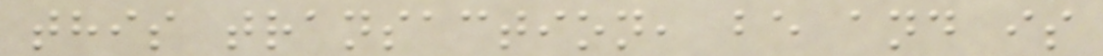this transaction, be and is
